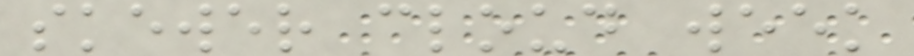skewer cloud week
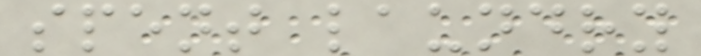spent laundry
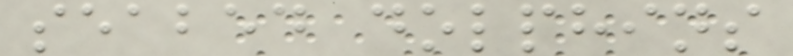seabed dolphins
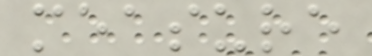measure
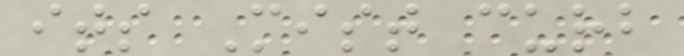its Mist curb
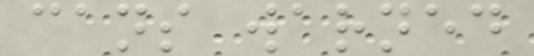cans warned
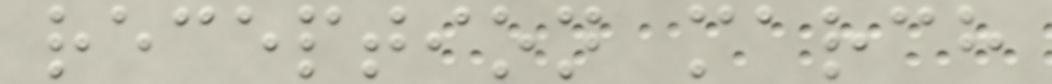reception march
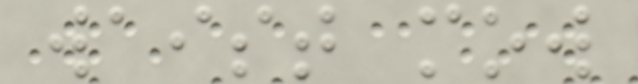waist mow
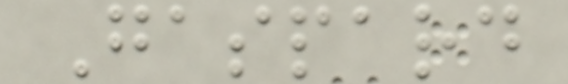Gaspard
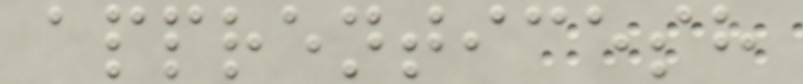apprenticesh
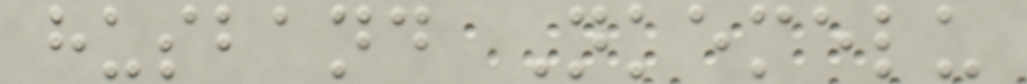husband Nkemelu
